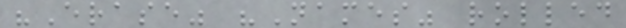"Erase" "Names" rolled
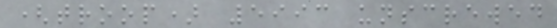(troop) 5993 unscrewed
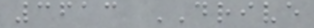3613 DRIVE
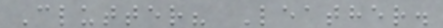Clutter? Leather.
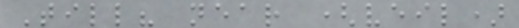Till? near (veil)
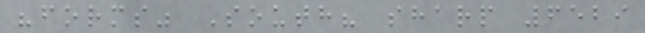"forms" South? sharp 6529
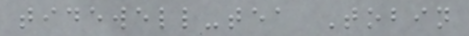tidewell-tea Tobin
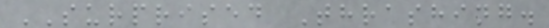SURPRISED Thrashing.
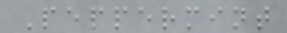Peppermint
